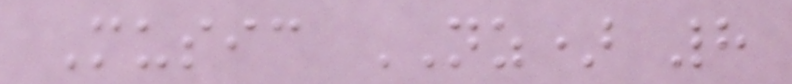Music NZ) 8
